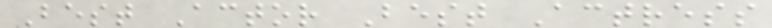Best Actor Best Actress
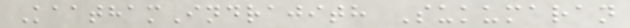KaathamIndrajith Sukumaran
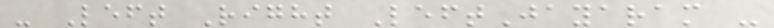- Left Right LeftJayaram -
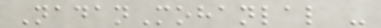NadanMohanlal -
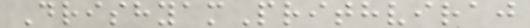DrishyamPrithviraj
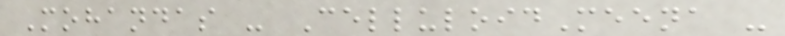Mohandas - CelluloidMeena -
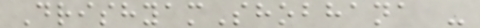DrishyamShobhana -
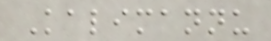Kalimannu
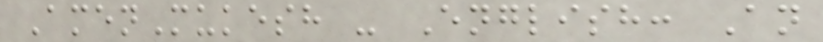AmenMukesh - English: An
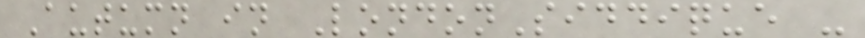Autumn in LondonSiddique -
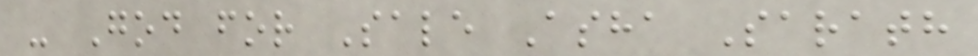- God for Sale Asha Sarath
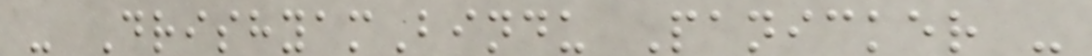- DrishyamBindu Panicker -
